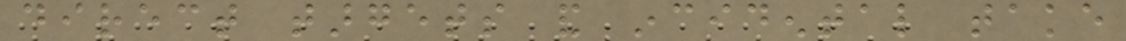direct targets and incidental take
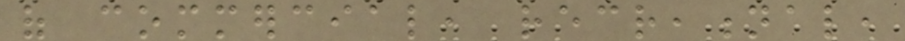of commercial, recreational,
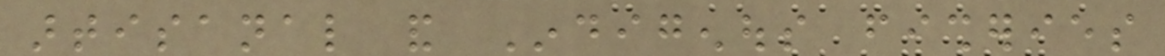artisanal and Indigenous fisheries
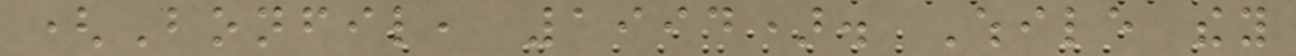(Bonfil, 1994). While they
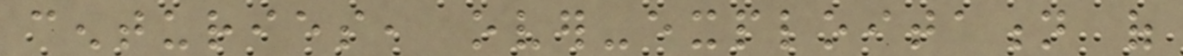centuries, over-exploitation of
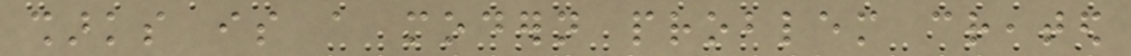sharks is a modern problem created
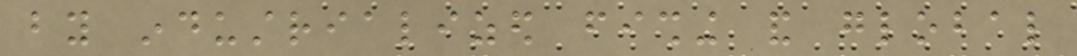by industrialized fishing and global
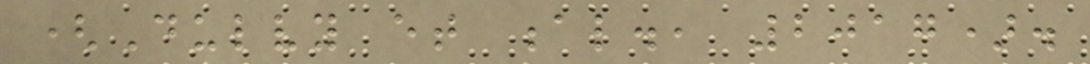(Dulvy et al., 2017).
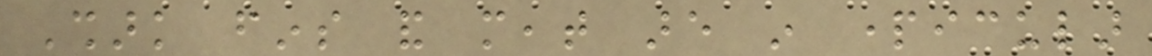Shark fins and meat are in particular
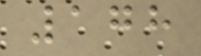178
